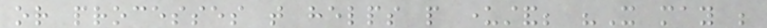or processes that helps people understand; "It may be
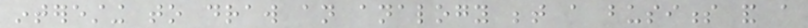interesting to draw an analogy between a business and a
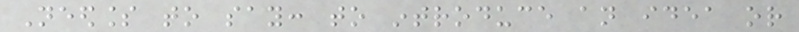Needless to say: to introduce an idea or
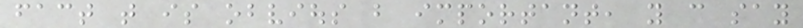fact that is obvious but important, you can say
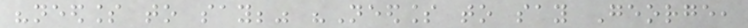"needless to say;" "Needless to say George,
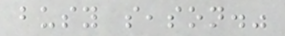busy season."
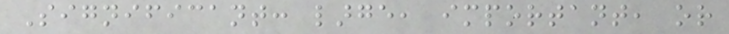Significant: large, important, or
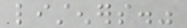listeners."
